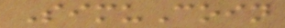SimuCoin
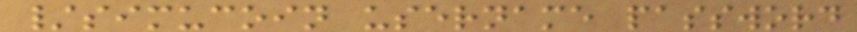/simucoin username password
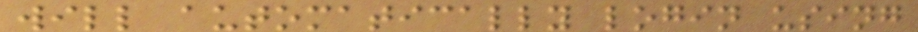will automatically login using
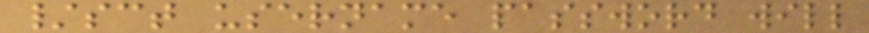/sct username password will
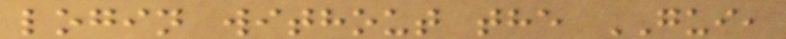login without the GUI,
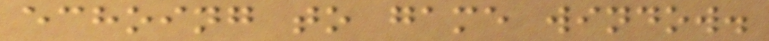echoing to game window.
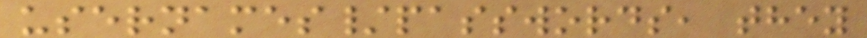usernames/passwords, they
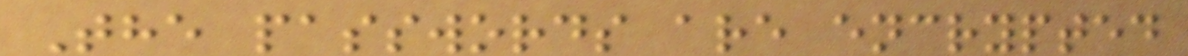The passwords are encrypted
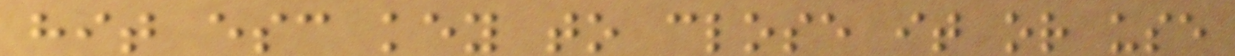hit esc key to close it or use
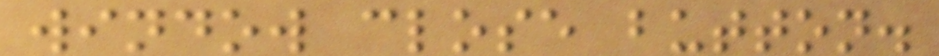window close button.
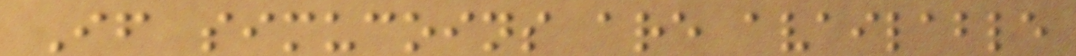If simucoins are available
